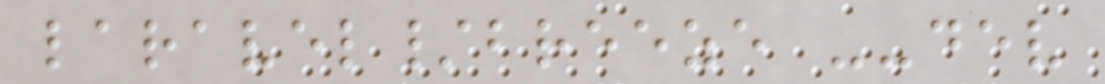laravel/breeze --dev
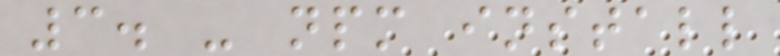3. - npm install
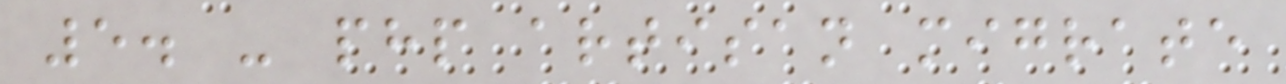5. - php artisan migrate
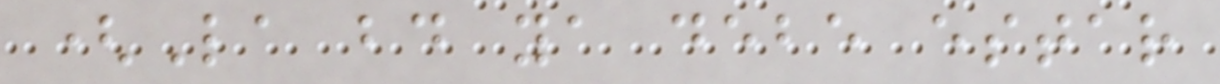(La bd ya debe estar
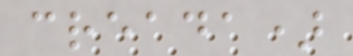creada)
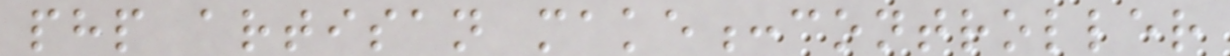php artisan make:controller
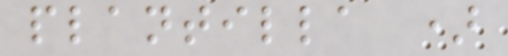plantilla )
